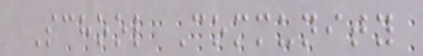School Community
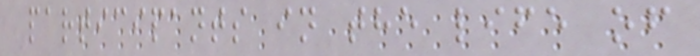participants in the life of
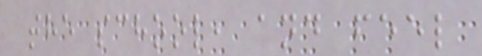the school, and feel
